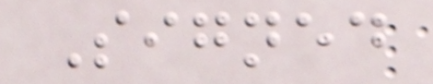Signed
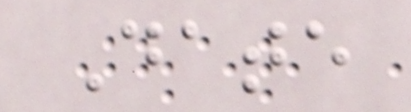Date
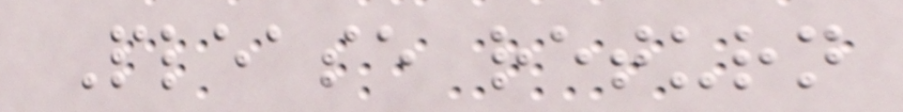Please return
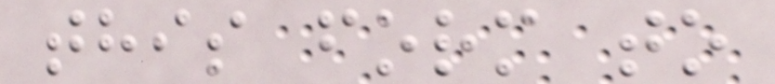this form to
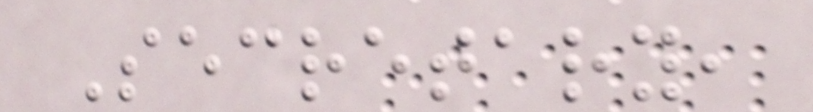Secretary,
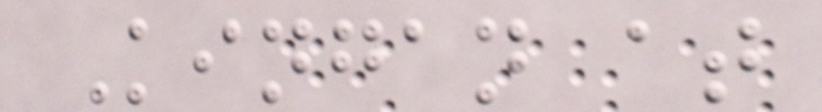Kingan at
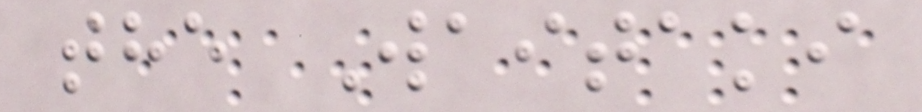the Waitaki
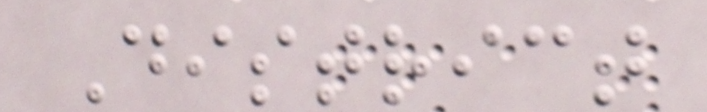District
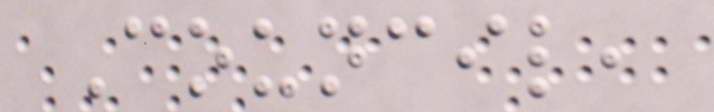Council,
